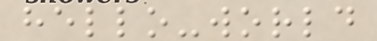hello-world
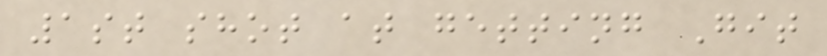1st shot at getting Git
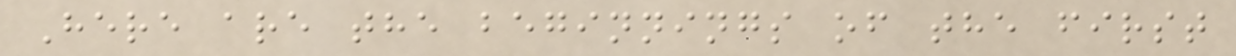Here are the beginnings of the first
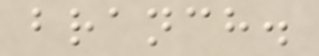branch.
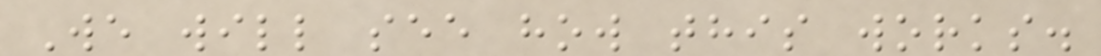We will see how this works.
